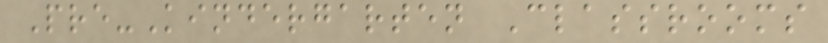Pre-Kindergarten Classrooms
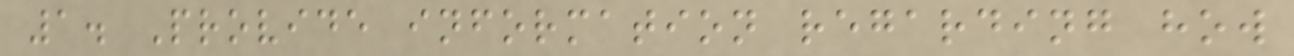1. Provide information regarding how
